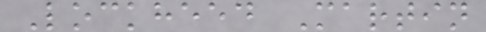Lockheed Martin
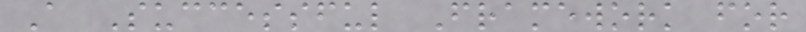A Successful Framework for
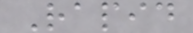Rapid
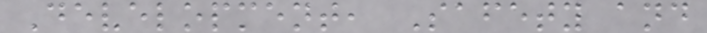Development, Safety and
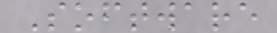Software
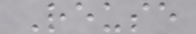Reuse
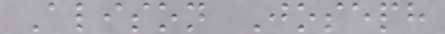Alison Joseph
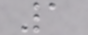1
